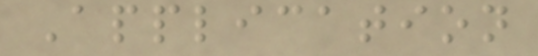Application
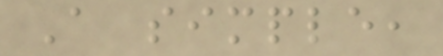A simple,
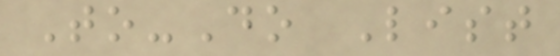To-Do List
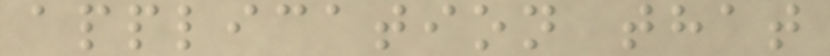application that
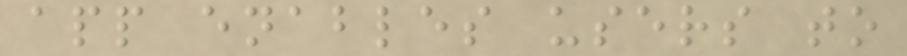app enables users to
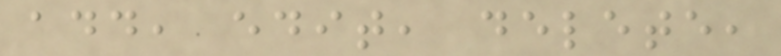add, edit, delete,
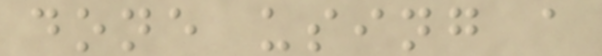done using a
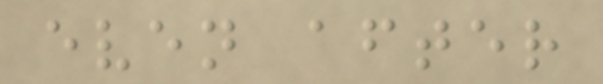even after
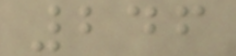246
